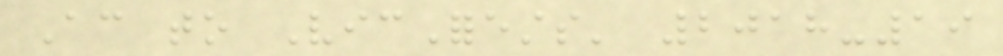According to VicForests' 2018-19
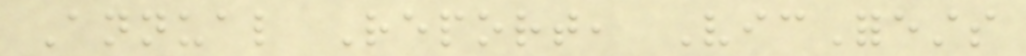Annual Report, VicForests
